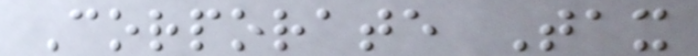Corporate Tax
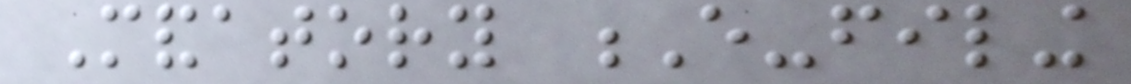Mandatory E-filing
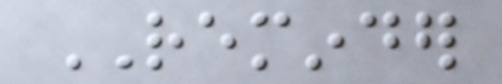REMINDER
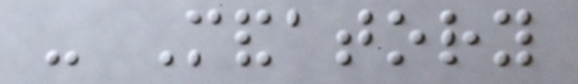- Mandatory
